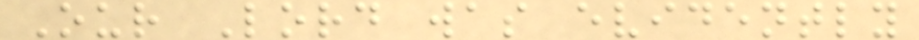Our Lord was evidently
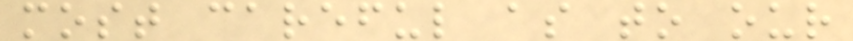most careful as to our
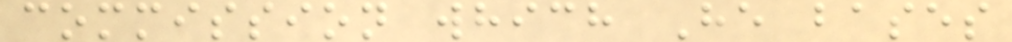commission which He bases
